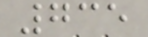735
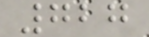727
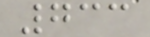733
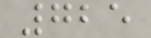725
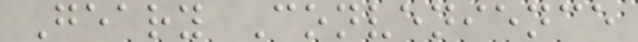Geary Convenience
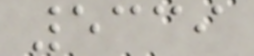5339
